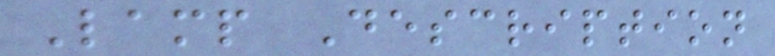Lamp Description
